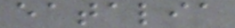eatalia
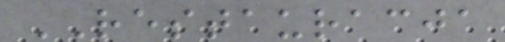RESTAURACJA
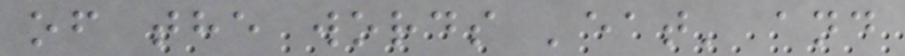of the words 'eat' and
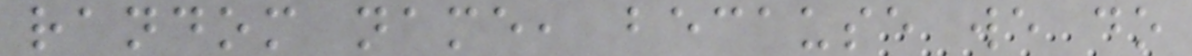random name, because we do
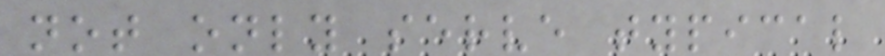not only serve typical
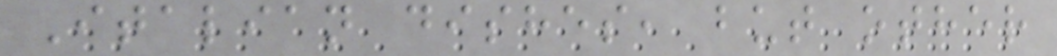Italian dishes, but other
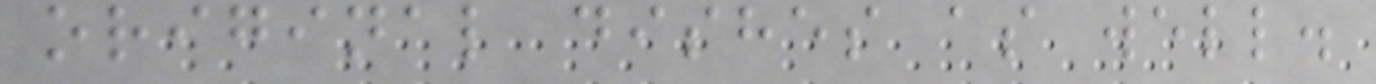original dishes as well.
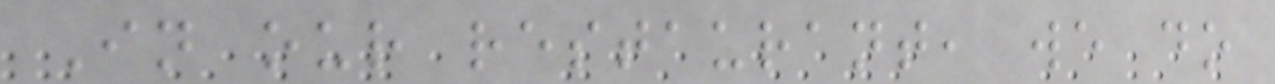In our restaurant, we do
